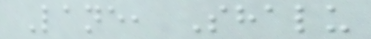Lane, Shalu
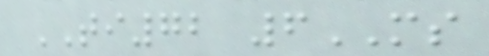TI72 6MS
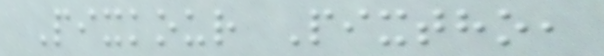Pixkour Pixtho,
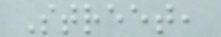Street,
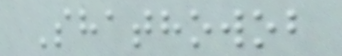Shathowob
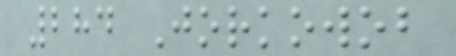284 Jorkowob
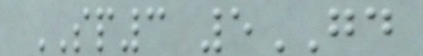SP3 5GD
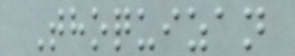Thoquizan
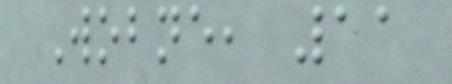Wobne, 11
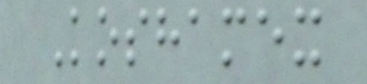Koshamex
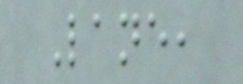Lane,
